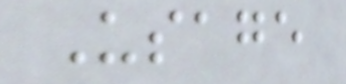Usage
